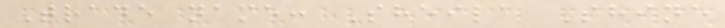Trade name: Sheila Shine
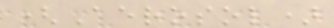(Aerosol)
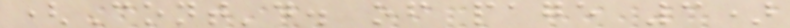(Cont'd. of page 3)
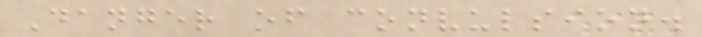Danger of convulsion.
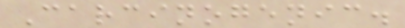Carcinogenic.
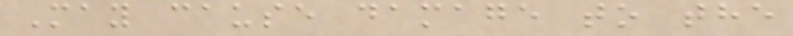May cause damage to the
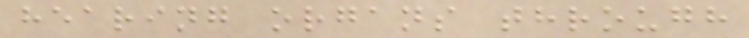hearing organs through
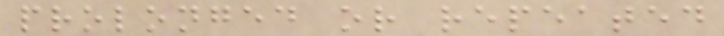prolonged or repeated
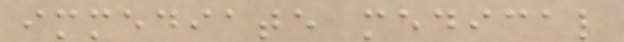immediate medical
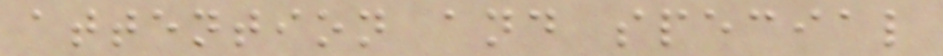attention and special
